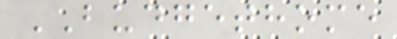BUDGETHOME
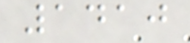1410
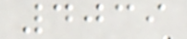4039
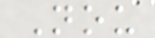Nou
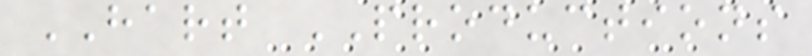HART PRODUCTIONS
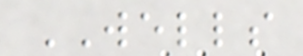WELLS
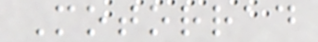Motorrad
